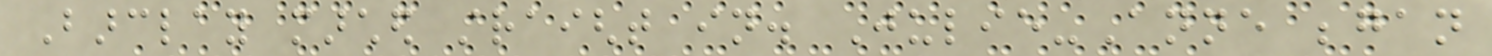Barclay marched straight in. Julie-Anne began
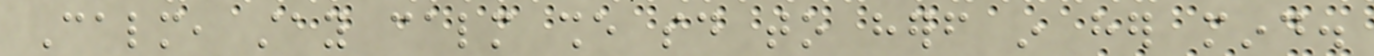Calm, stay calm she said to herself in her mind.
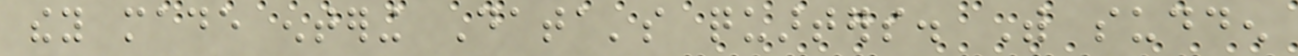they made entering Data's quarters. With sudden
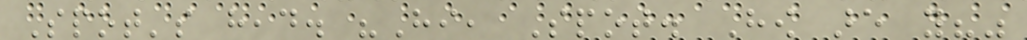Spot's head. "Hi, Spot. How are you?"
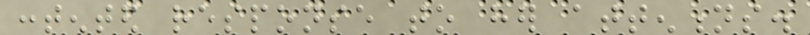contented response to her attentions.
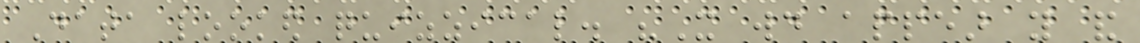Data looked quizzical. "It would appear you and
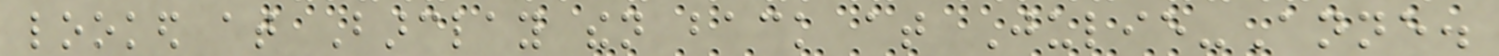looked at Barclay then back at Julie-Anne.
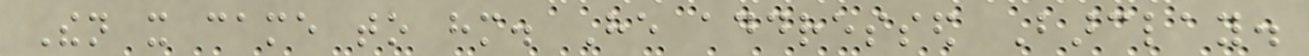Then it came to him. He addressed Barclay.
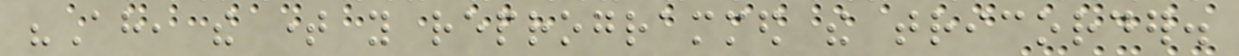"Ah, the time you reprogrammed the tricorder.
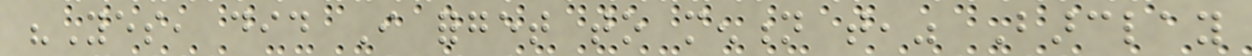"Yes, did I forget to mention that," Barclay
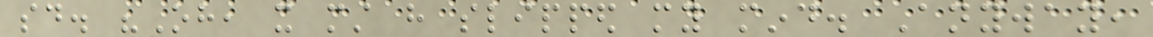said. "Oh, it must have slipped my mind. Anyway,
